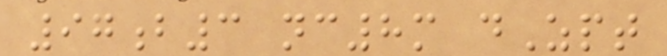97b3 nc8m dZpt
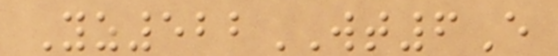Yz522WT6E
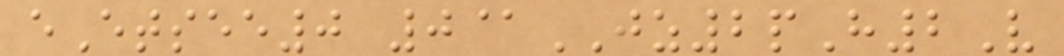eEtsee0 0@JZ2pH2V
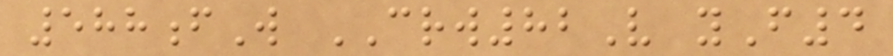588fW CRW82V yF4
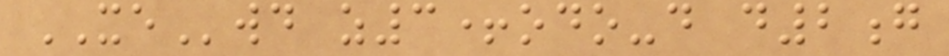XEwd z3+odo-d d2g
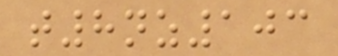t8nz103
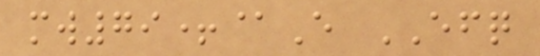mw79+@E EFQ
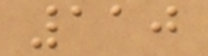110
